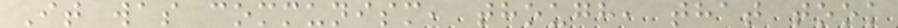It was communism, though, that took
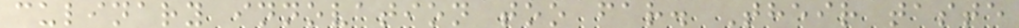culinary innovation too far. Their taste
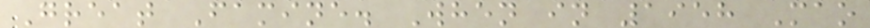Great Famine. When in 1958 Mao
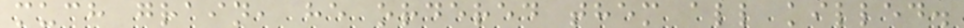much grain, he ordered them all killed.
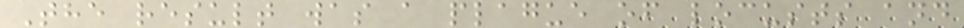The result was a plague of locusts and
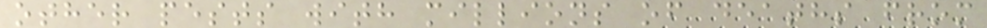other pests with millions of deaths from
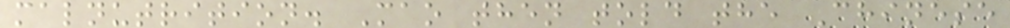malnutrition. Mao then told the Chinese
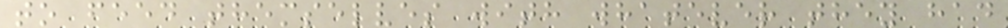to feed themselves with whatever they had
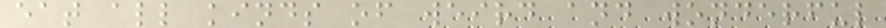eat all kinds of weird and wonderful
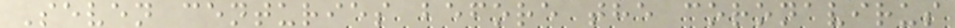Seven centuries before the coronavirus
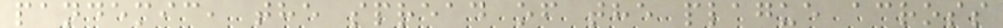pandemic, the spread of the plague across
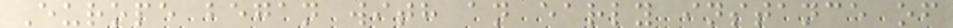Europe began with an early instance of
